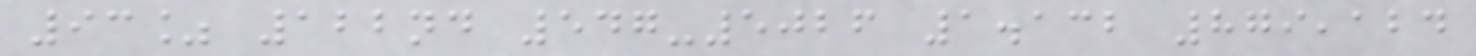93% 122nd 547-5026 1.132 879,124
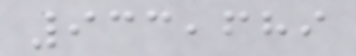933,689
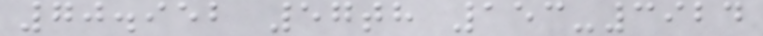70.952 57th 153-3924
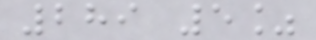289 5%
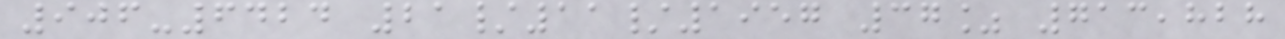906-6424 21/11/1957 37% 713,828
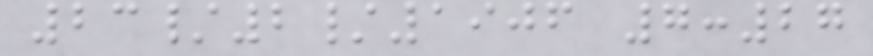23/2/1906 7:27
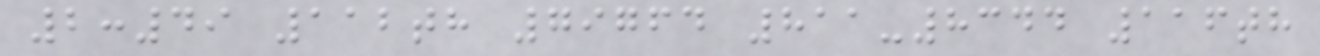2:49 112th 79764 811-8344 116th
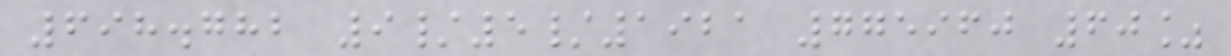698.782 9/5/1921 775960 60%
